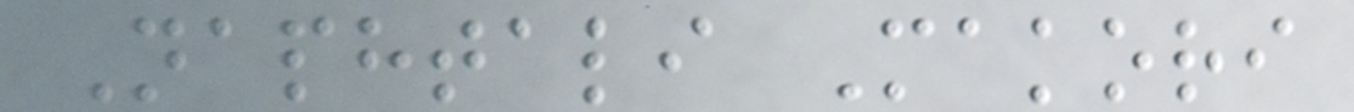Naphtali Makori
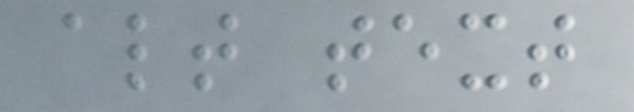alt text
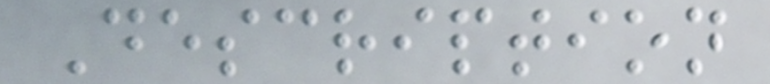Description
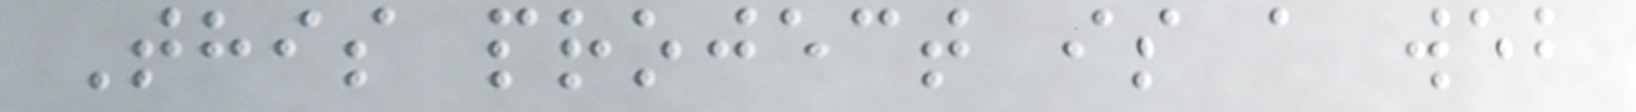This project is a web
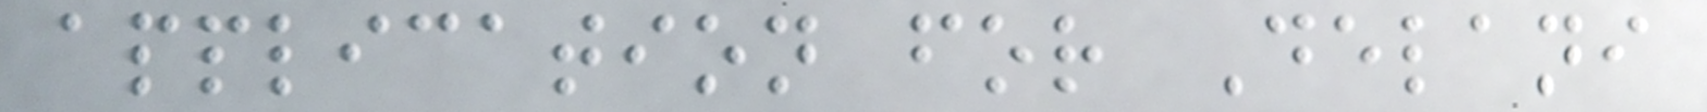application for Delani
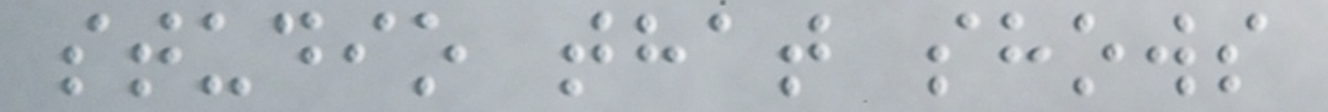studio that shows
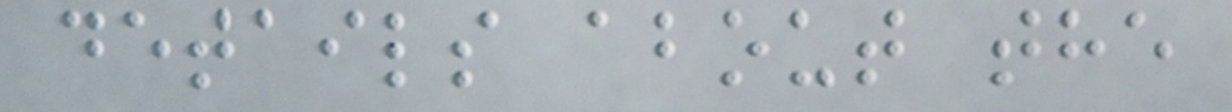details about the
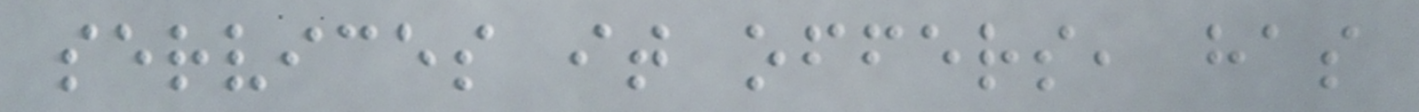services it offers, has
